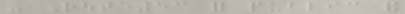- Route53 for public and
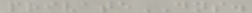privateDNS.
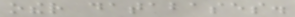other databases.
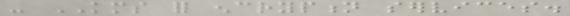- KMS for encryption services.
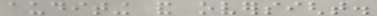auditing and oversight.
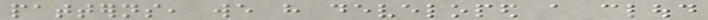patterns, we have developed a cloud
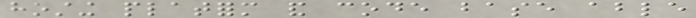hosting platform and code base able
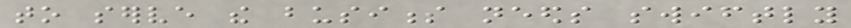to serve the business needs swiftly
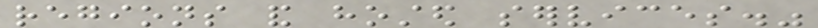regions and hosted services."
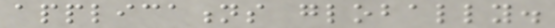applications globally.
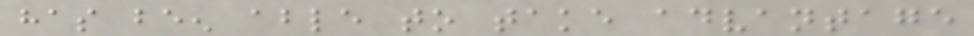has been able to take advantage
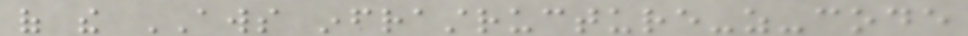of the AWS infrastructure-as-code
